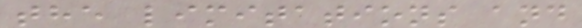the limitations and
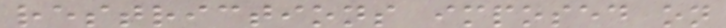restrictions imposed on
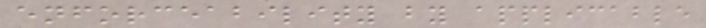enforceability by applicable
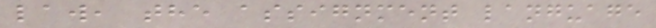law, the assignment language
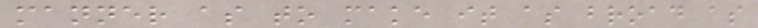manner as to make it as broad as
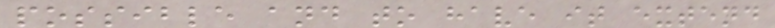possible and to have it extend
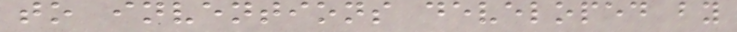to inventions developed by
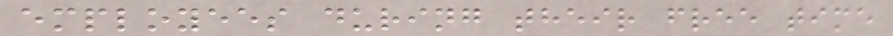employees during their free time
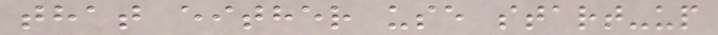that either use start-up
